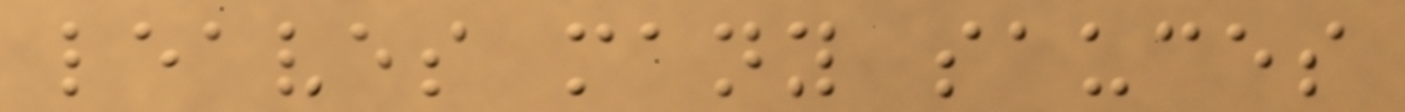leaves many sauces
